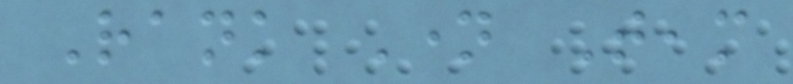Rank Name Team
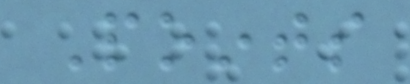Points
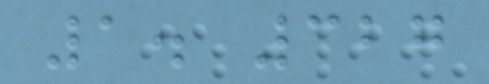1. 327
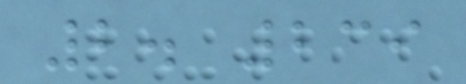2. 239
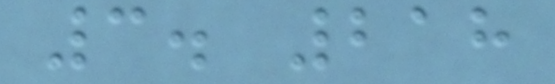3. 218
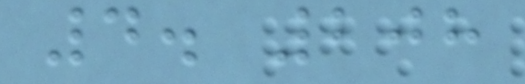4. 208
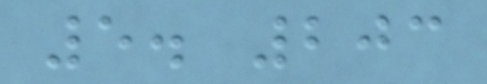5. 203
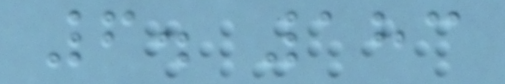6. 183
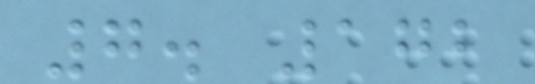7. 172
